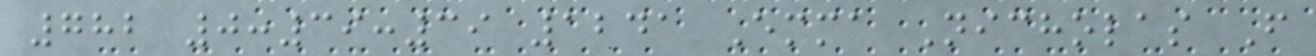782 0:39:39 1241 Emma Nicholas F
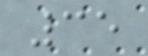35
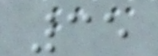35
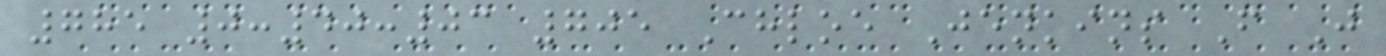785 0:40:03 705 Chloe Jenkins F J
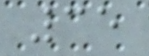35
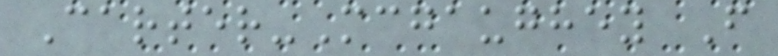Carter-Mcgaughey F
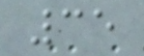35
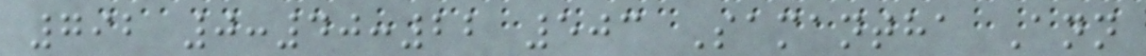792 0:40:22 503 Samantha Ann
